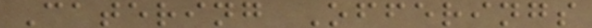Catering Offerings
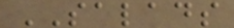SALADS
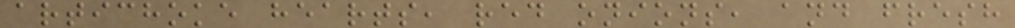artichoke hearts, red onions, and fresh
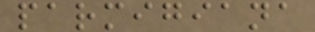parmigiana
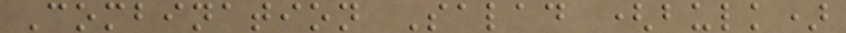Combination Salad (bulk)
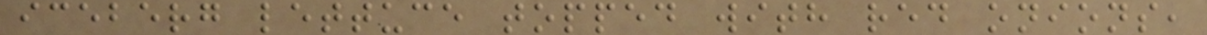iceberg lettuce topped with red onions,
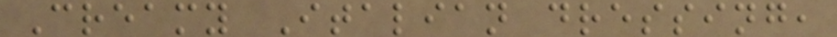Creamy Italian dressing,
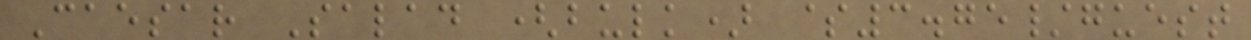Caesar Salad (bulk) $3.75/guest
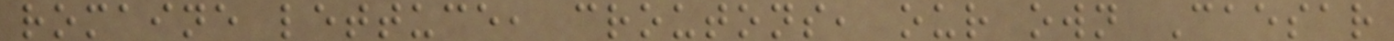romaine lettuce, croutons, our own Caesar
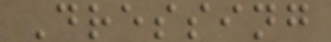Dressing
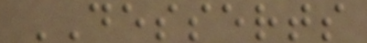DESSERTS
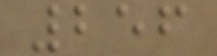256
